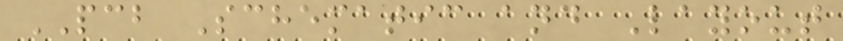PCB Schematic and Layout
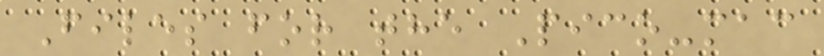Files for the Pico-mac
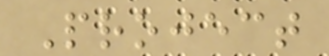Project
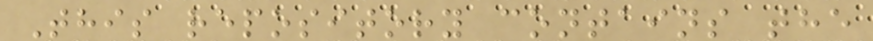This repository contains the
